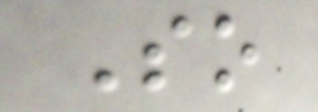So
